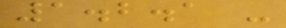1.2.1 -
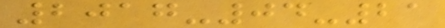2017-04-21
